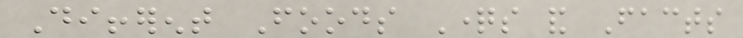Different Foods Questions and Facts
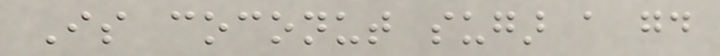Is coconut sugar a good
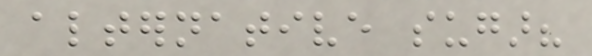alternative sugar?
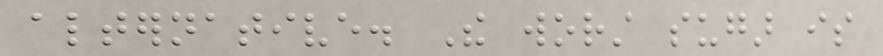alternative. The worst sugar is
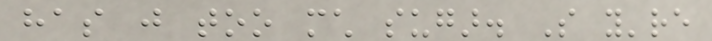has just too much sugar. So you're
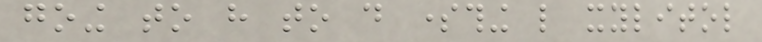going to have to do something like xylitol
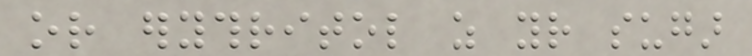or erythritol as your sugar
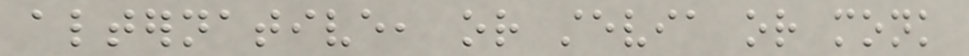alternative, or stevia or monk
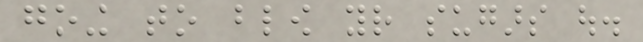going to blow your sugars out.
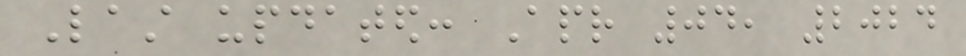Last updated: Apr 04, 2024
